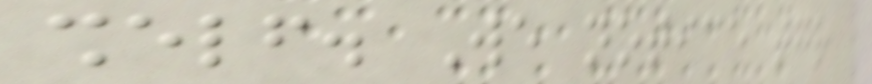shelf. We notice together
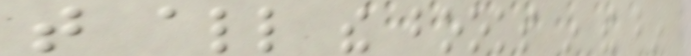that all the books in the bin
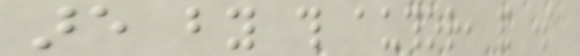are by this author, and some
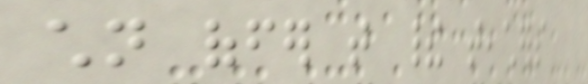children offer that their teachers
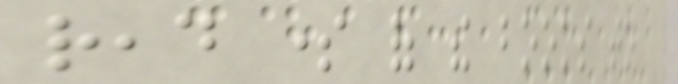read some of the books to
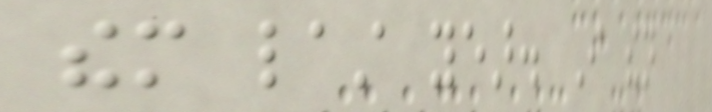them last year. I then
